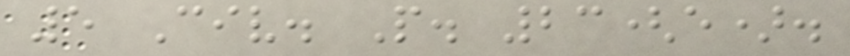5 Civ. P. 23(e).
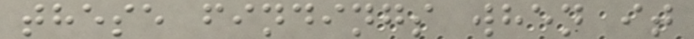these findings when it
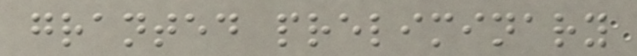granted preliminary
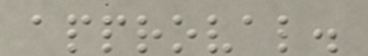approval.
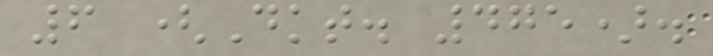6 (Dkt. 475).
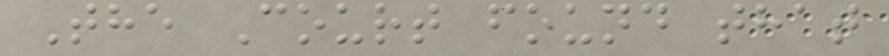The Court found that
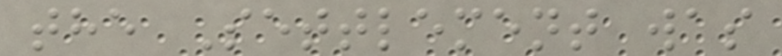the Settlement was
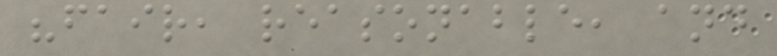"fair, reasonable, and
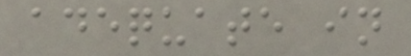adequate in
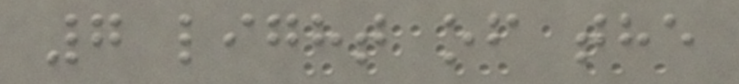7 light of the
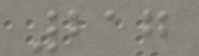217
